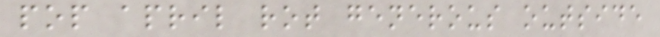pop april rot generous outside
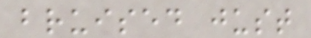bruised just
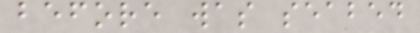before was seabed
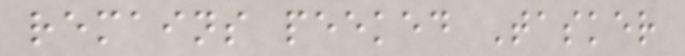remains peeked Tasker
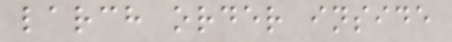larch order inside
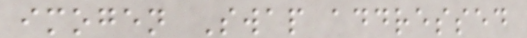imogen Swap addressed
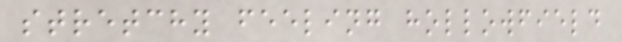stretchy feeling hollowfield
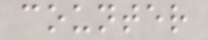counter
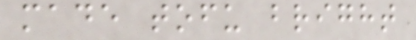made tofu bright
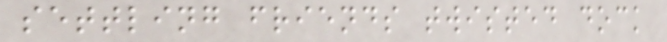settling friends twisted dock
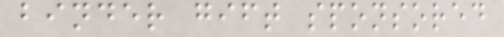binder gift sponsored
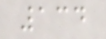134
